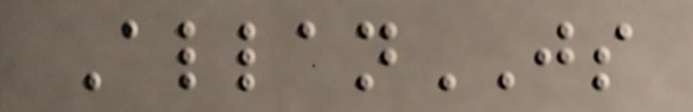AllanJS
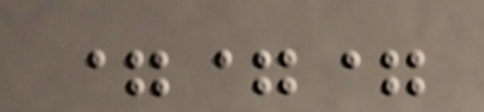===
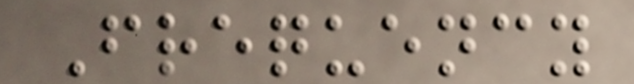Frequency
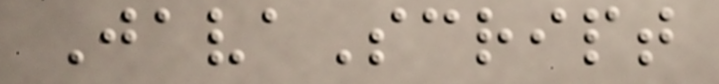JavaScript
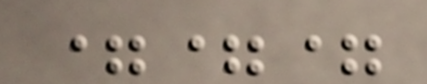===
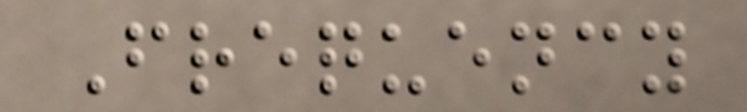Frequency
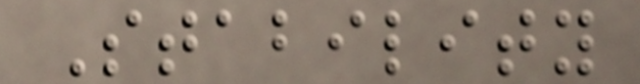Stability
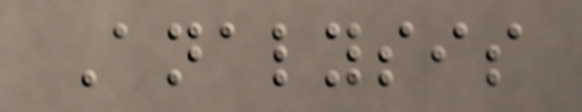Analysis
